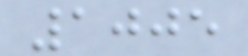1005
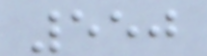550
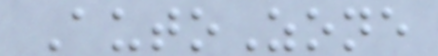AutoZone
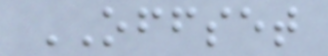OFFSET
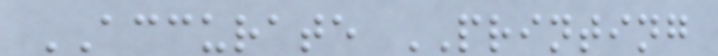ACCURATE PRINTING
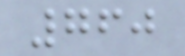760
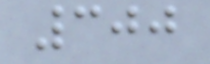300
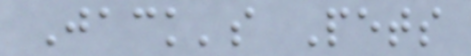Jack's Pets
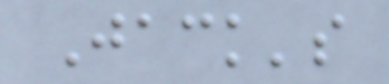Jack's
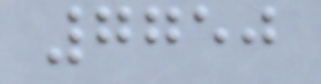7750
